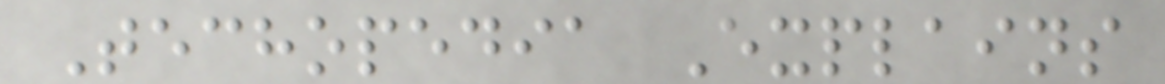Techopedia Explains
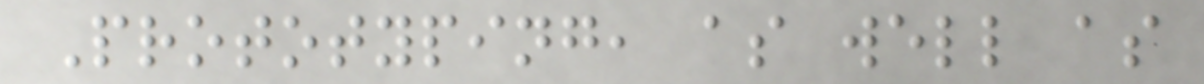Prototyping, as well as
